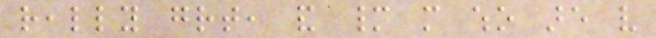really great, and many more who are very
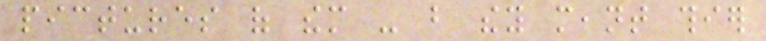pictures of them - but they meant thier
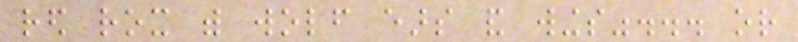red rox with wolf ears and wings"... or
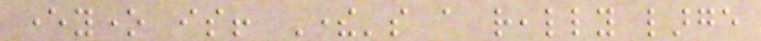everyone is! There's a really large
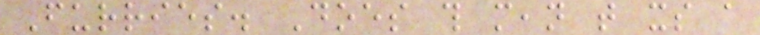Furries. Does this mean that its a
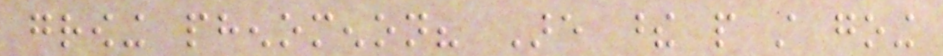growing phenomenon? Are these people still going
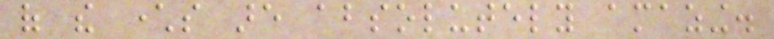of the characters are absolutely amazing.
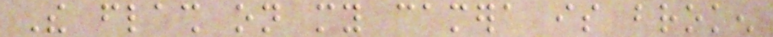The flash on my camera is broken
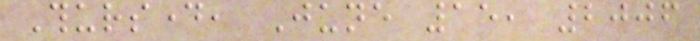Thursday, June 15, 2006
